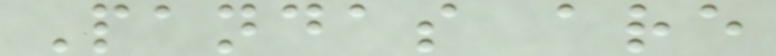Pandas are
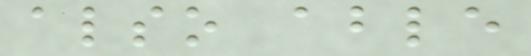also able
